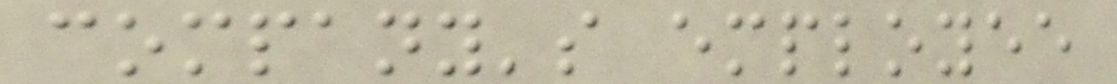company's employee
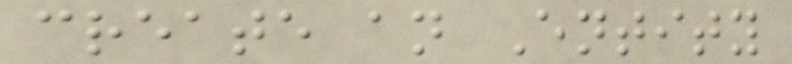create an Entity
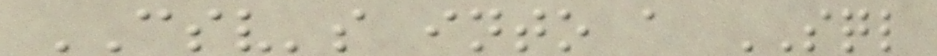CSV's into a SQL
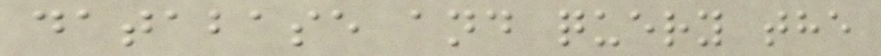database and query the
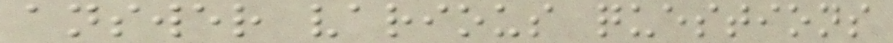answer various questions
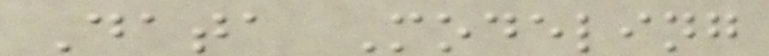Data Modeling
